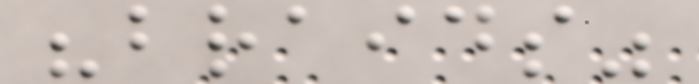"braids"
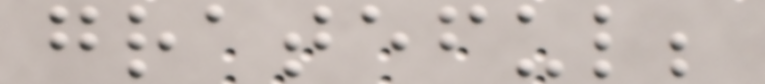grateful;
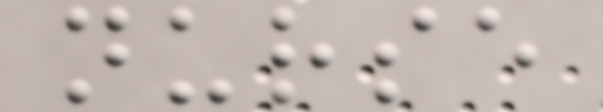nurse
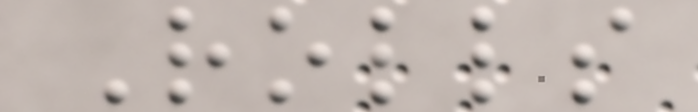Rolls
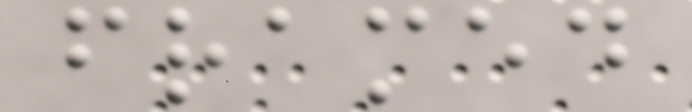framed
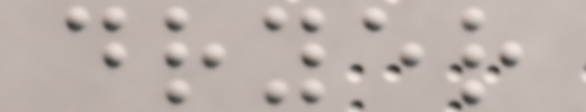dryer
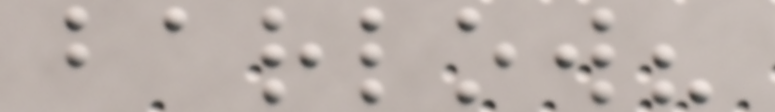barlow?
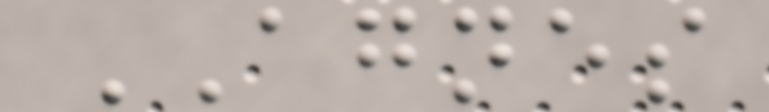AGNES
